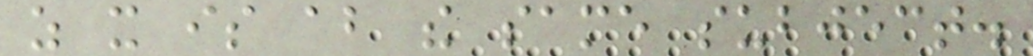as it is about the same subject.
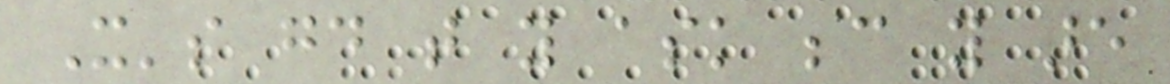It's good that you ask because you are
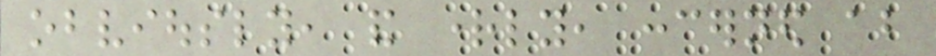obviously, and rightly, concerned about
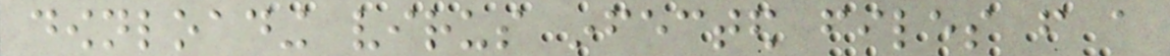downloading virus infected files from a
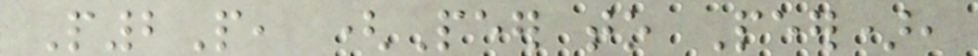P2P, (Peer to Peer),
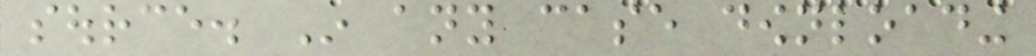source. In any case downloading
